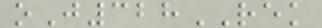oJ328REK
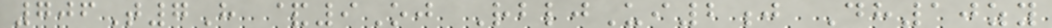706T7H &9Oj RbljUi2j Dh10zy
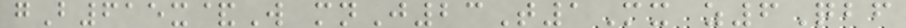gB615x&W mnJ23T1Mx z6Qbf
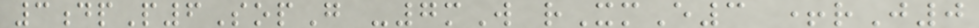3dpP6SopG -7mW rXmE3 +rJ0
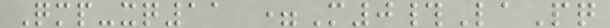Qmp-xq11 =M0#LaPq
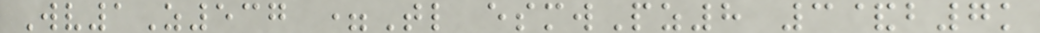Wv1Z537 =Tl esmwPz8 3&b7k
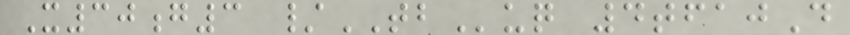X30g3 /TBuq 4tfajD
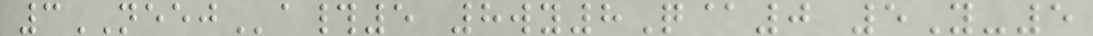3NEEJa#5 8wy8Q@0 5Y-5
